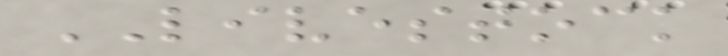LIVESTOCK
